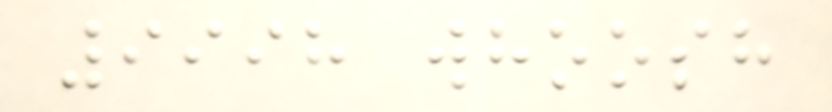9998 whoosh
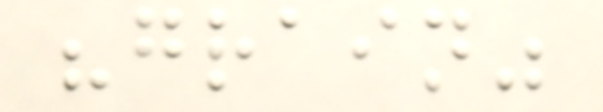"grain"
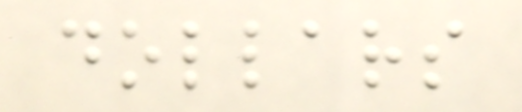dollars
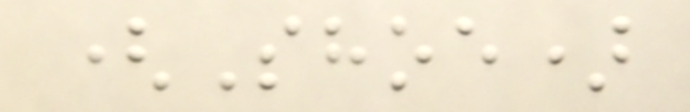(Shoe)
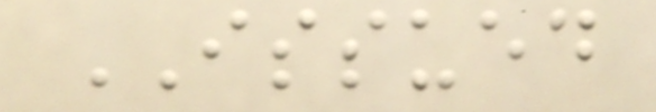ISSUED
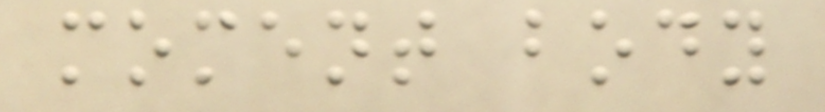moment body
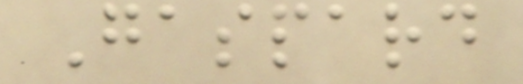Gaspard
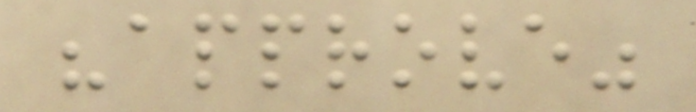"approve"
